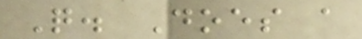Q. Does a
